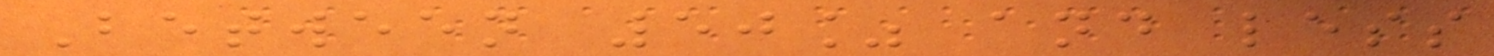Between 50% and less
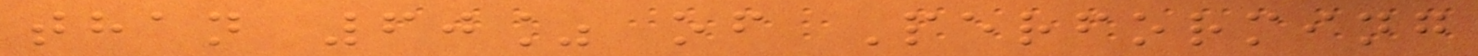than 60% of Performing
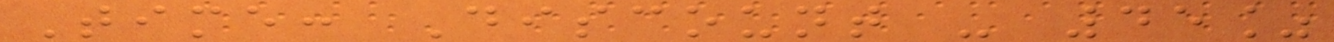Time: Discount - 45%
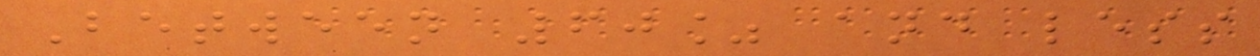Between 60% and less
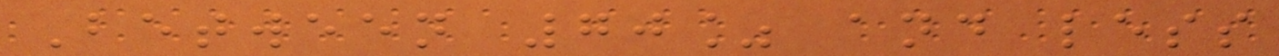Between 70% and less
